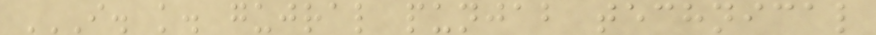I. K. GUJRAL PUNJAB TECHNICAL
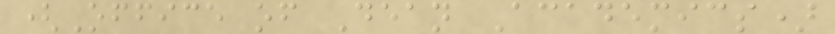(Office of Dean Academics)
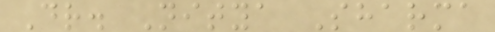Dr. Nitya Sharma
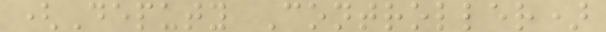(Deputy Controller)
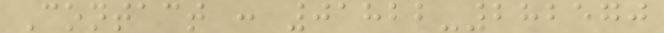Contact : 01822-282570
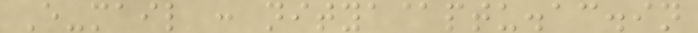E-mail : nitya@ptu.ac.in
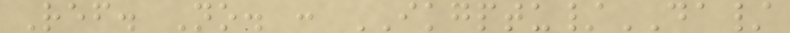Ref. No. : IKGPTU/DA/
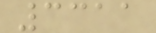3311
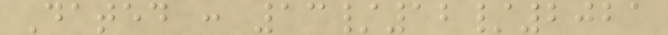Dated : 13/12/2021
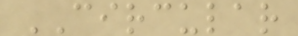CIRCULAR
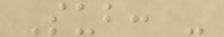Sub: -
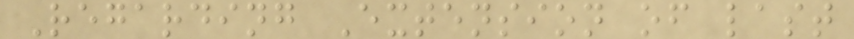Regarding Extension of last
